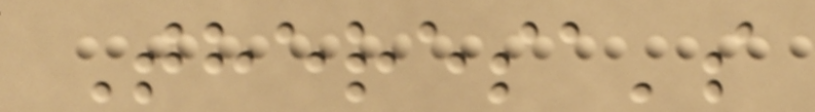Theresa's
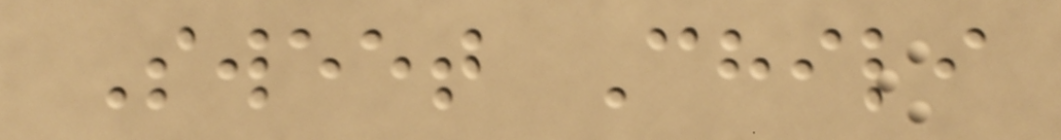Sweet Chili
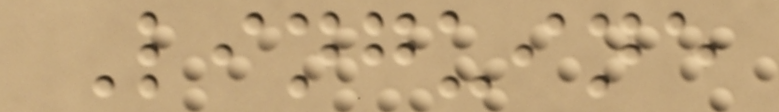Linguine
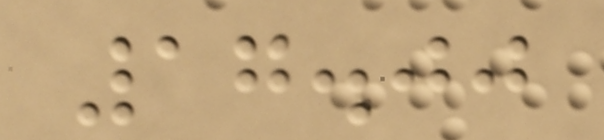17.00
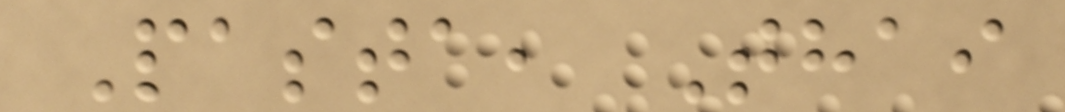Pasta, Thai
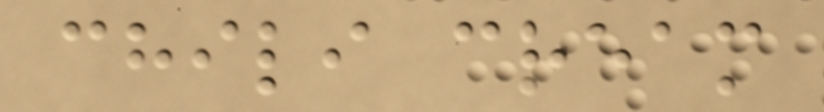chili cream
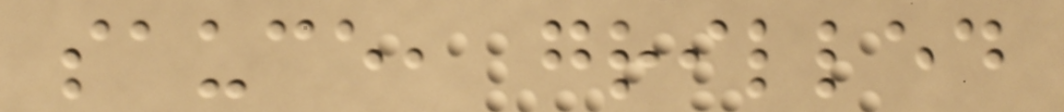sauce, grilled
